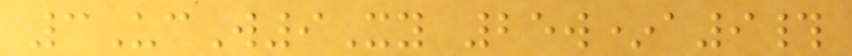3UcW9Xy 25w*a9#
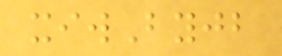xiwByjb
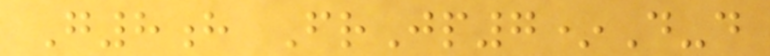G8h FrJp7*D-d
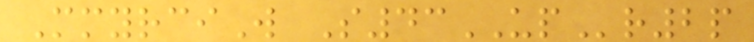MmyrciW S43UPr2p
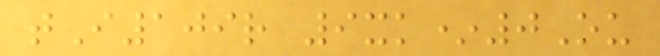tI109r 9xk*0Ou
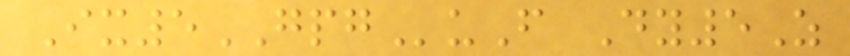Ix5GPGuF Dy5Z
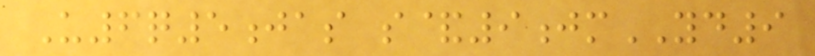U6q5jas s&9jmYD9
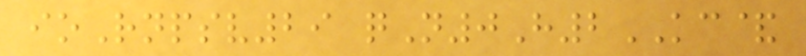ioRnpsv29 qN0H2KC&
